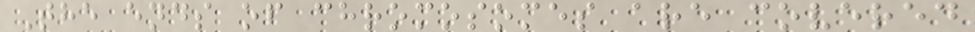The ends of chromosomes are covered
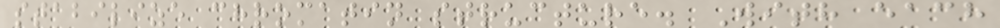stabilize chromatin structure. With each
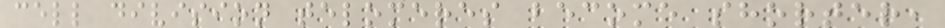cell division telomeres become shorter,
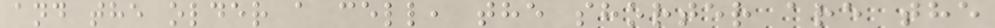and the older a cell, the shorter are the
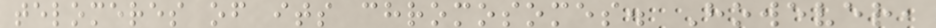telomeres of its chromosomes. However,
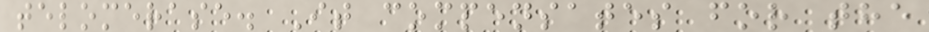telomerase. It compensates for the
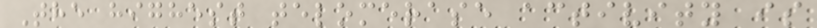The highest telomerase activity is
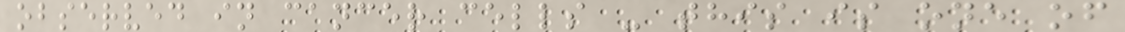observed in cancer cells - this is one of
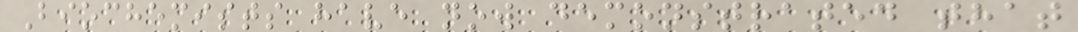Biochemists have now demonstrated that
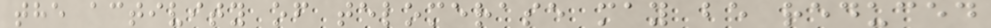the activity of telomerase may be reduced
